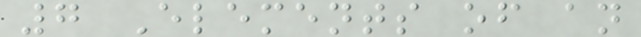7 Elements of an
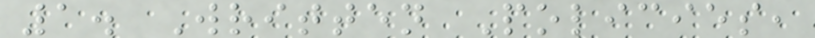1. Written Policies,
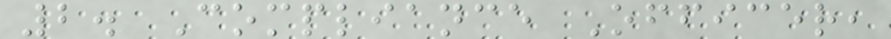2. Compliance Officer,
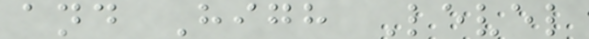and High Level
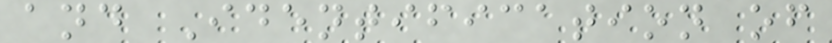and Identification of
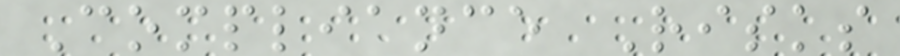Compliance Risks
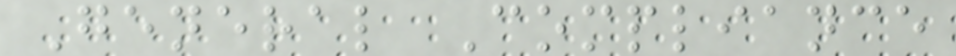General Compliance
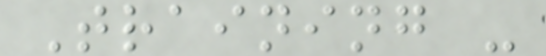Training -
